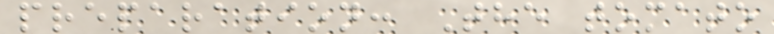preparation: The tomato
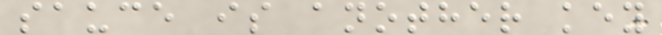sauce is another key
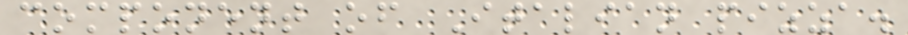component of Italian pizza.
